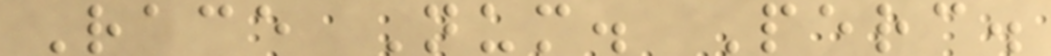Race Num. Perc.
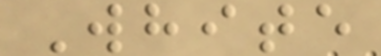White
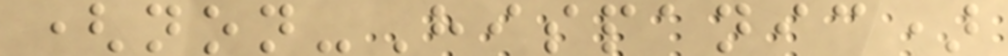(non-Hispanic)
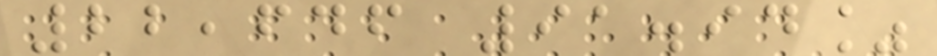22,646 91.94%
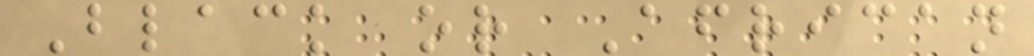Black or African
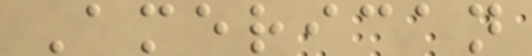American
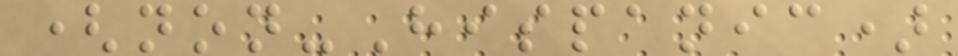(non-Hispanic)
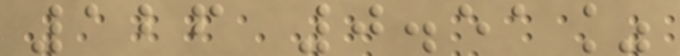126 0.51%
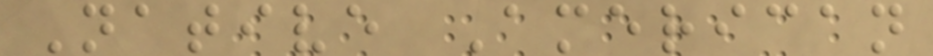Native American
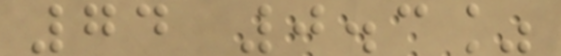74 0.3%
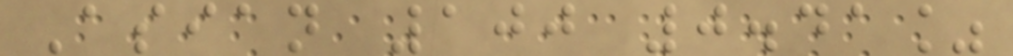Asian 100 0.41%
